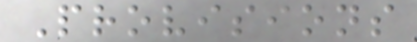Provisions
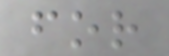for
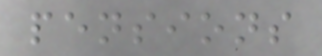pensions
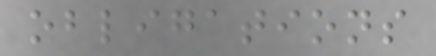obligations
